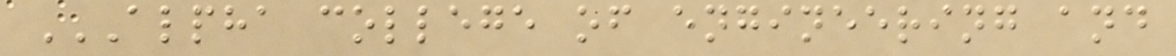ALPHA COLLEGE OF ENGINEERING AND
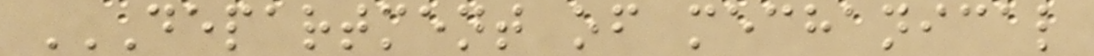DEPARTMENT OF MECHANICAL
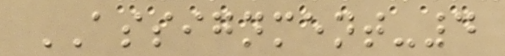ASSIGNMENT-4
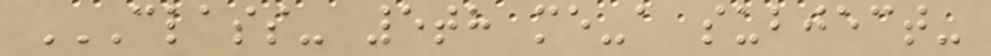CLASS- 5TH ME-A SUBJECT-
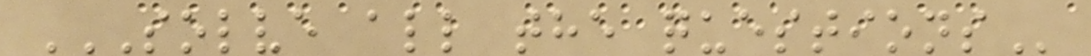SOLVE ALL THE QUESTIONS
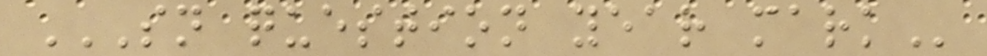SN QUESTION YEAR MARK
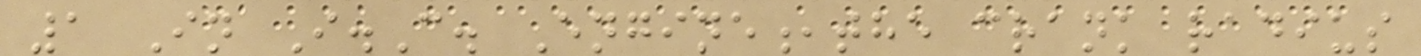1 In I.C. Engine,the crank radius
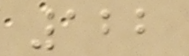122
